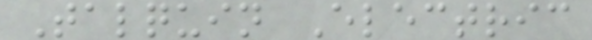Talquin Electric
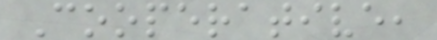Cooperative,
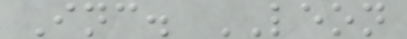Inc. LEON
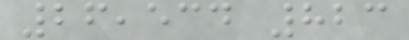26,534 823
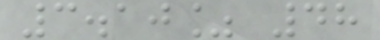3.10% 48
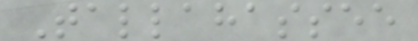Tallahassee
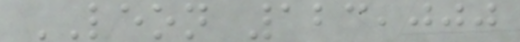LEON 123,000
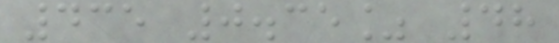435 0.35% 48
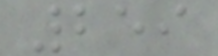259
